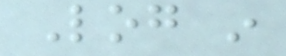Log in
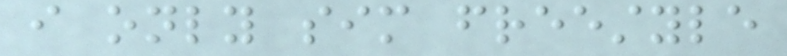i only sim freestyle
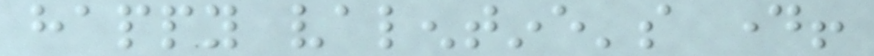happy valentine's day!
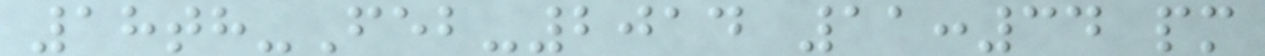18th-Feb-2014 11:34 pm
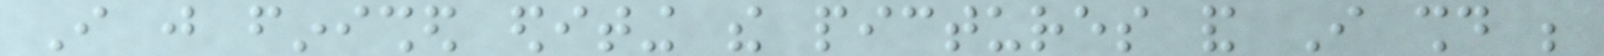I just finished editing the pictures and I should be
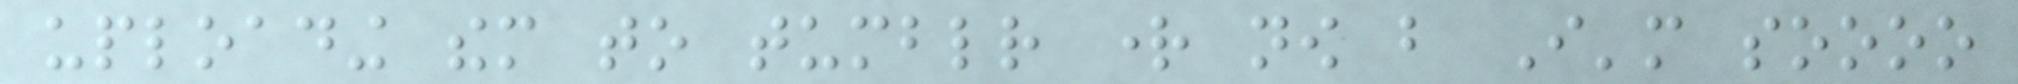uploading them to tumblr right now but I'm soooo
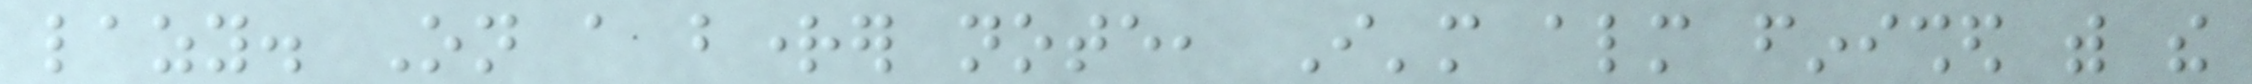lazy. On a brighter note, I'm almost finished with the
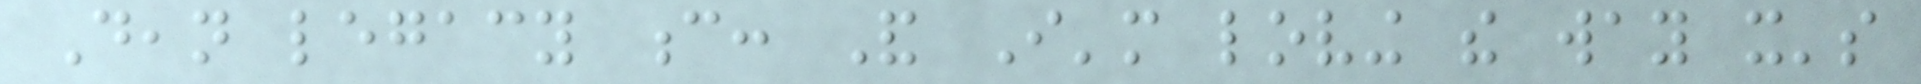Dean legacy c: And I'm loving the way it's
